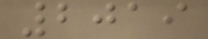2019
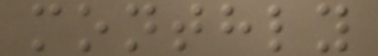monthly
